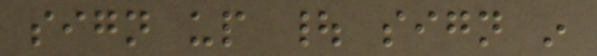sign up | sign in
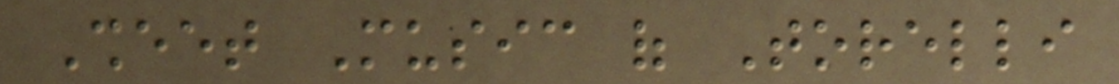Sheet Music of Torelli
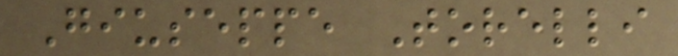Giuseppe Torelli
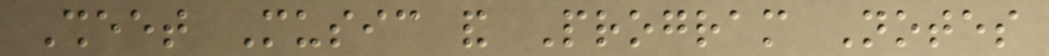Sheet Music and Program Notes
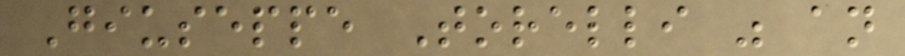Giuseppe Torelli was an
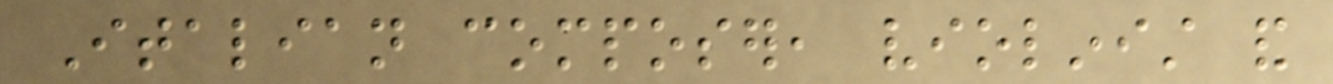Italian composer, violinist and
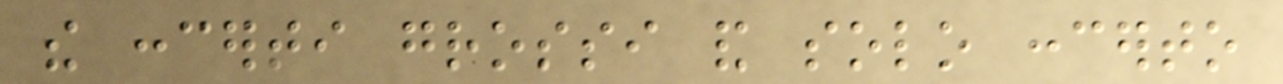the concerti grossi and solo concerto
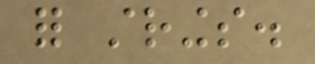for strings.
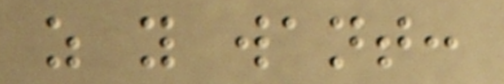as you want:
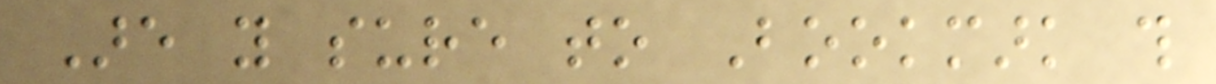Are you sure to Bookmark this
